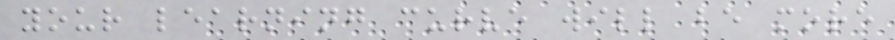your learning curve will be more
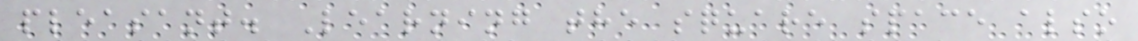pleasant. Learning the square space also
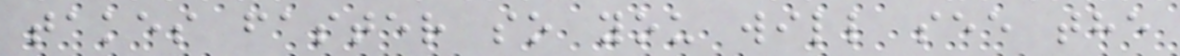takes faster so you will see the
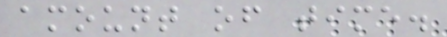amount of time.
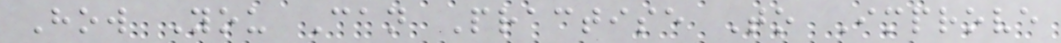How You Can Practise To Improve
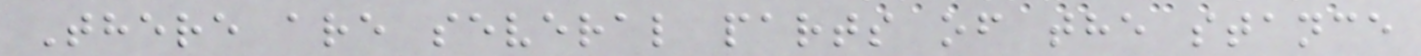There are several parts of the stance
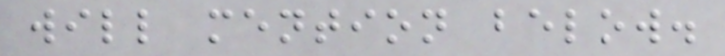will mention below.
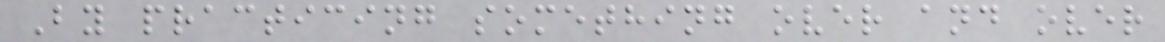By practicing something over and over
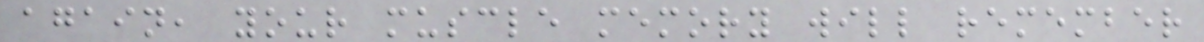again, your muscle memory will remember
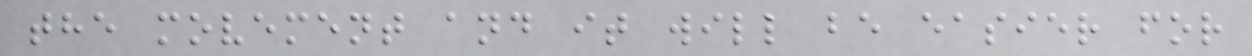the movement and it will be easier for
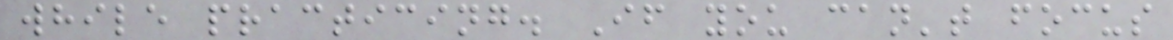while practicing. If you can't focus
